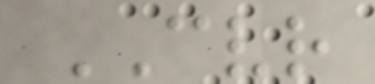CVR
